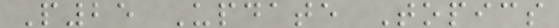P25 Update Topics
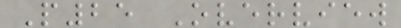P25 Overview
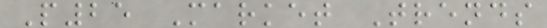P25 Market Trends
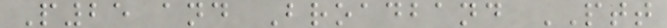P25 and Broadband PTT
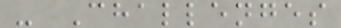- Challenges
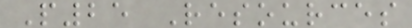P25 Resources
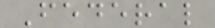Federal
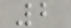2
